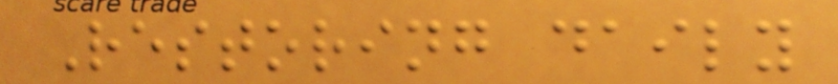Restoring daily
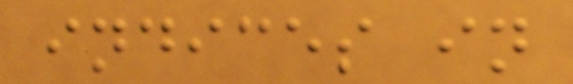indices in
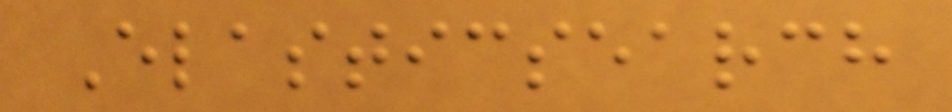Elasticsearch
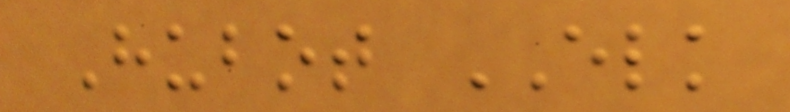Hubot ELK
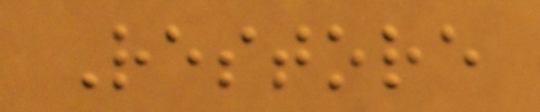Restore
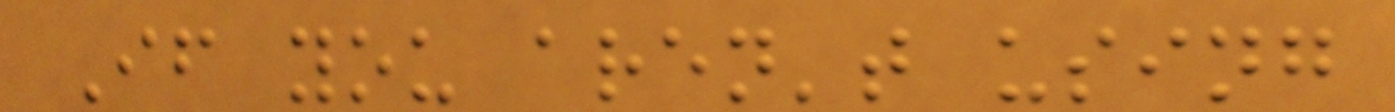If you aren't using
